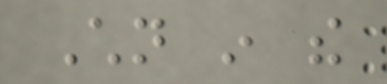Children in the
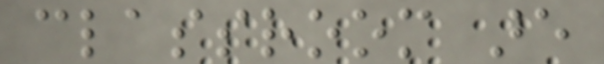classroom are
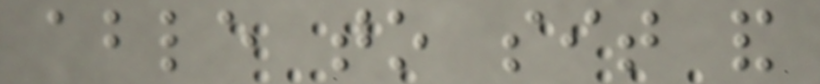able to sit and
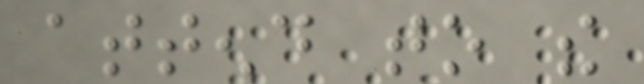attend to the
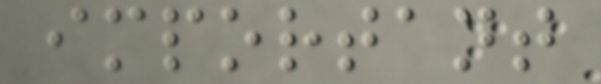important
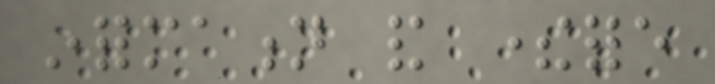information and therefore
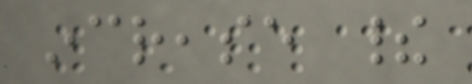increase their
